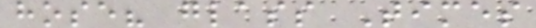hose? glass Times
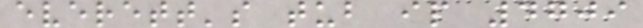everett's tub ip 4709
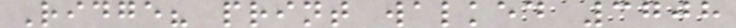Ridge? print walked 3708
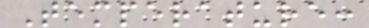Temperature:
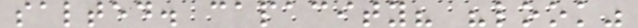salted. capacity? "look"
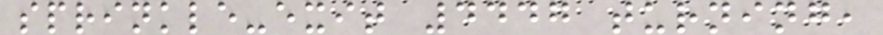sprinkle-exit 4447 turning,
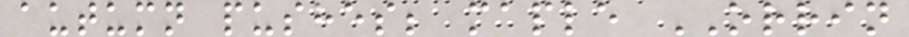autumn pushes; maple ORRIN
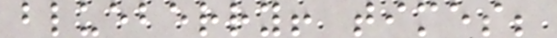blueberry! times;
